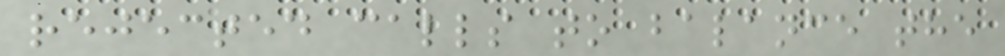rejected calls to balance the
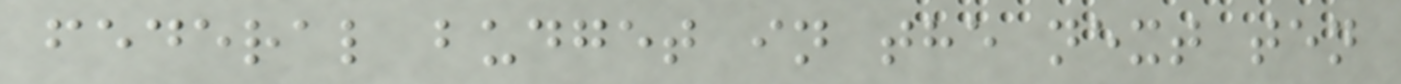federal budget in the next ten
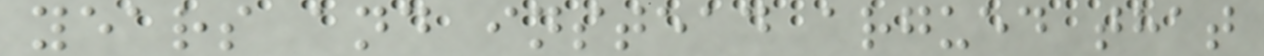years and instead argued that
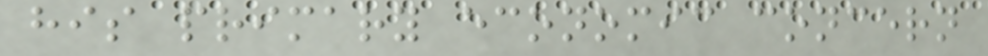his primary economic concern
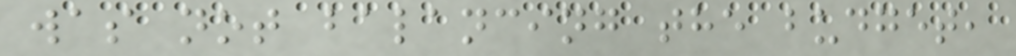was not balancing the budget,
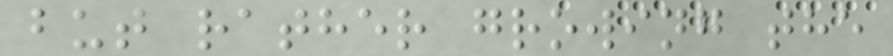but rather growing the
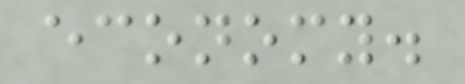economy.
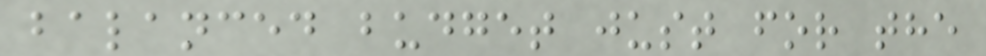balanced budget just for the
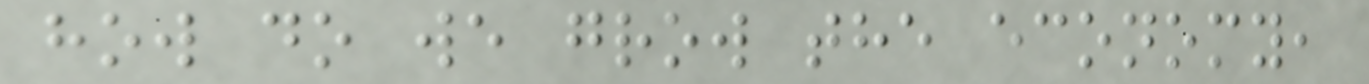how do we grow the economy,
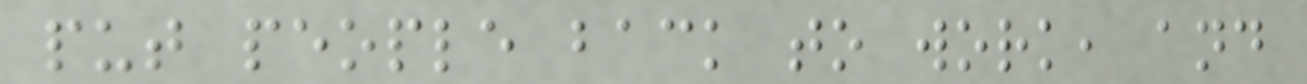put people back to work, and
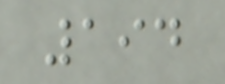194
